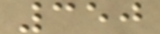350
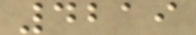4219
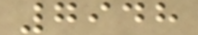7948
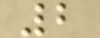2
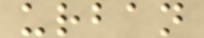urban
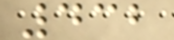432
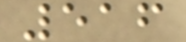516
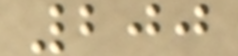200
